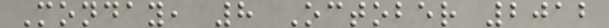Monday, 8 October 2012
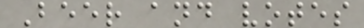Beer and votes
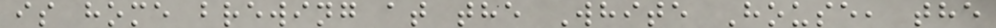is home brewing at the White House, the
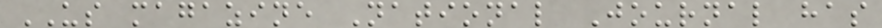US magazine National Journal has
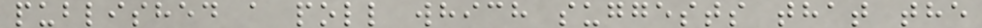published a poll which suggests that the
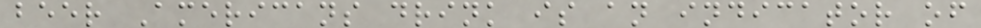beer Americans drink is an indicator of
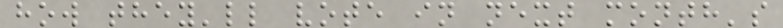how they'll vote in next month's
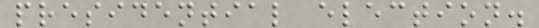presidential election.
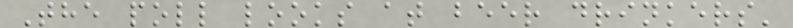The poll looks at beer drinkers'
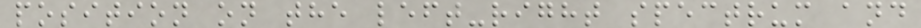position on the left-right spectrum and
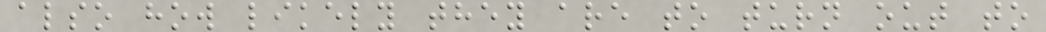also how likely they are to turn out to
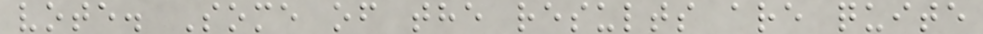vote. Some of the results are quite
